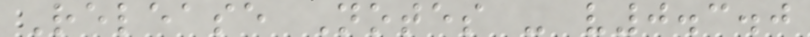Release Notes - v0.3.0
